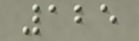125
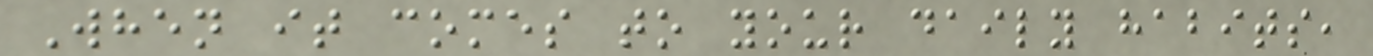When it comes to your daily habits,
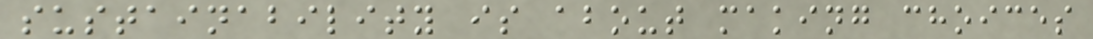sustainability is about making choices
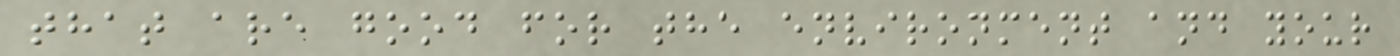that are good for the environment and your
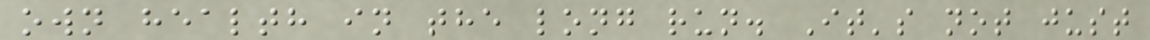own health in the long run. It's not just
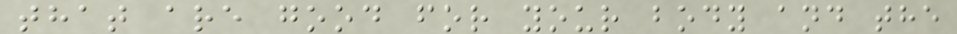that are good for your body and the
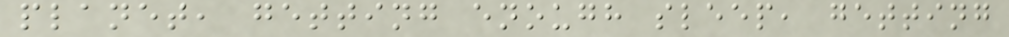planet, getting enough sleep, getting
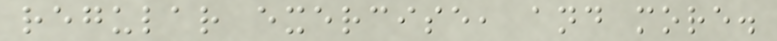regular exercise, and more.
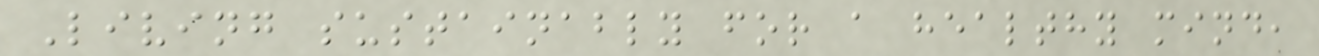Living sustainably for a healthy mind,
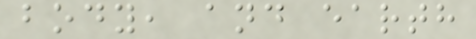body, and earth
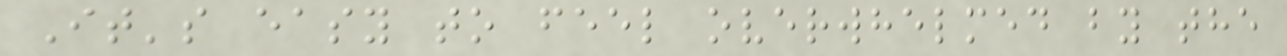It's easy to feel overwhelmed by the
